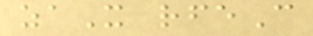zaX rfeC
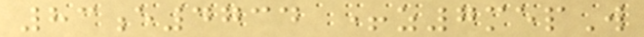83e4734 +z7mepW
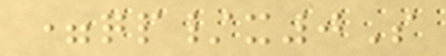=qp/x0S
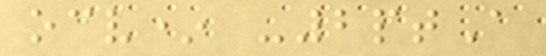ocv* -2ptA
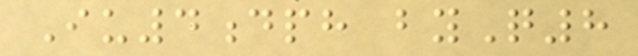Iu4dph byQ8
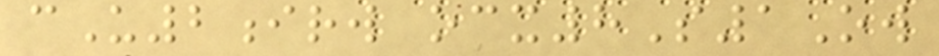cU2irw ocx8S1Ow
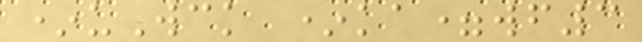*uWck *ka=wf3
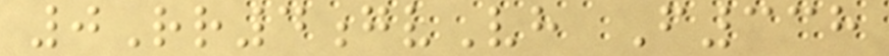0Rr4gvVh F338
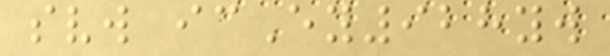svw icEy928yw
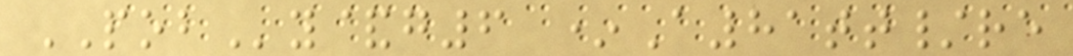POBy&g6 *A81tt/re
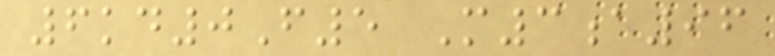6kd0F5 M3a96
